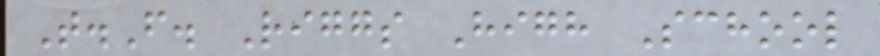T.F. Riggs High School
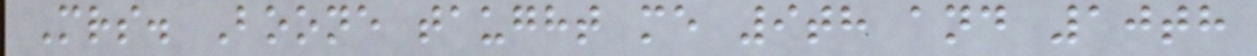Mrs. Boone taught me 9th and 10th
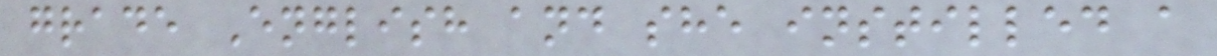grade English and she instilled a
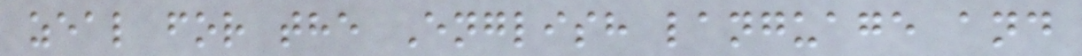zeal for the English language and
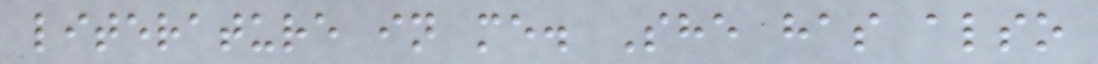literature in me. She has also
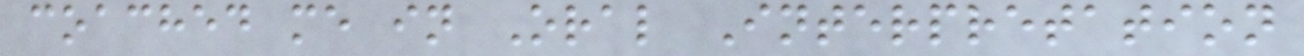coached me in Oral Interpretation
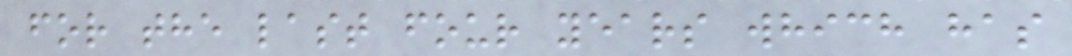for the last four years which has
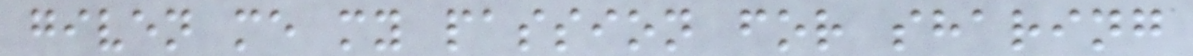given me my passion for sharing
